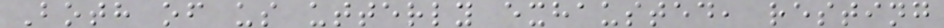Both of us utterly exhausted, resting
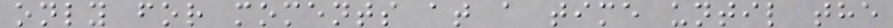only for moments at a time until the
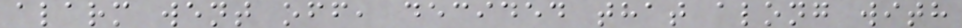alarm went off, decided that along with
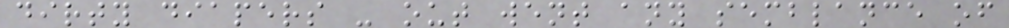dirty diapers - out went any semblance of
